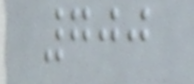700
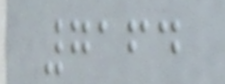7164
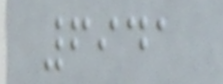6941
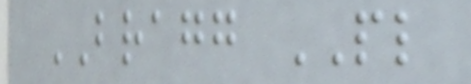BRAGG PL
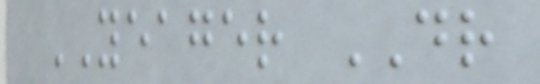YEAGER DR
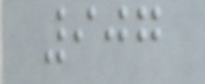907
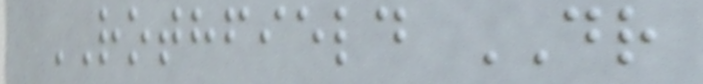ROTHFIELD DR
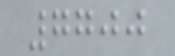7700
